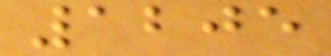1205
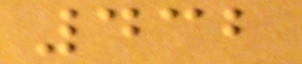432
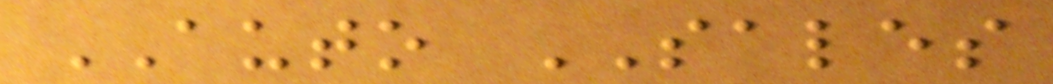AUTO SALES
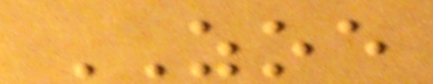ZOE
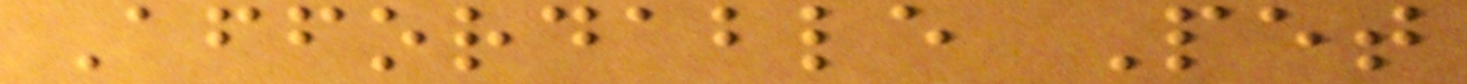Affordable Pet
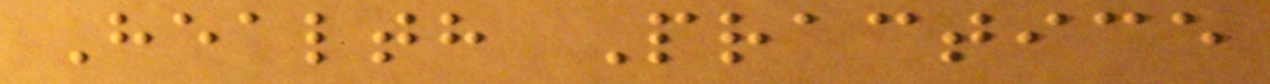Health Practice
